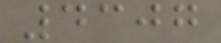4307
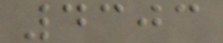4303
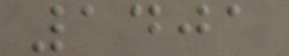1401
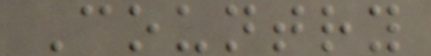Country
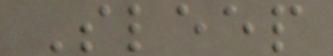Sleep
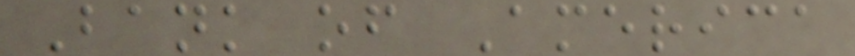Bank of America
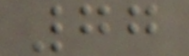77
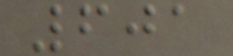601
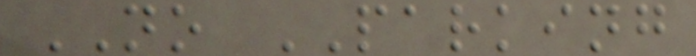NO PARKING
